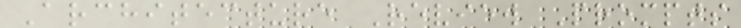Architecture Review Prompts
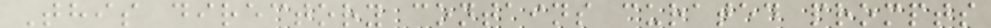This directory contains curated prompts
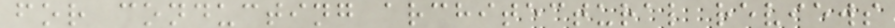for conducting architectural reviews
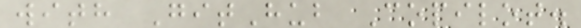with GitHub Copilot.
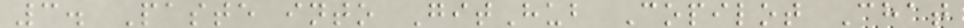3. Paste into GitHub Copilot Chat
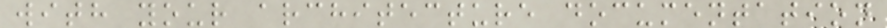with your architecture documentation
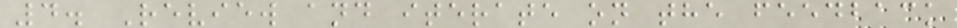4. Review and iterate on the feedback
